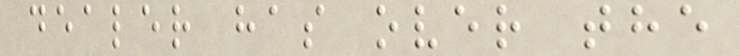dealer has over the
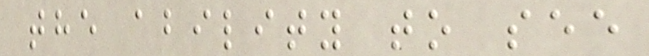the ability to see
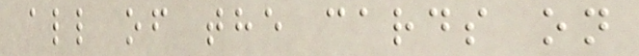all of the cards on
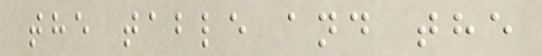the table and the
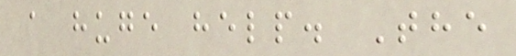a huge help. The
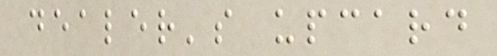dealer's upcard
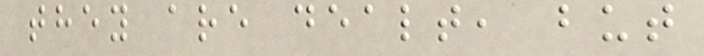they are dealt, but
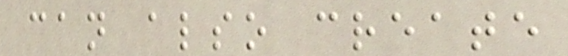can also create
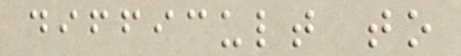difficult to
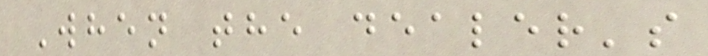When the dealer's
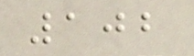102
